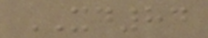XD84
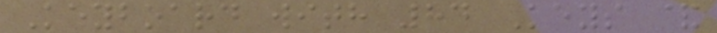Keyboard with 84 Keys &
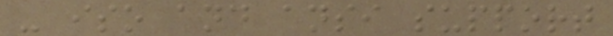- iso and ansi support
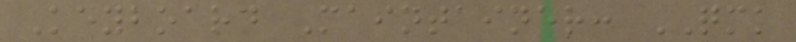Keyboard Maintainer: QMK
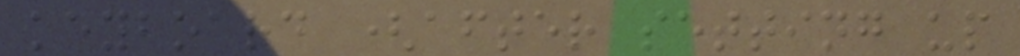keyboard (after setting up
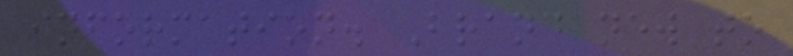information. Brand new to
